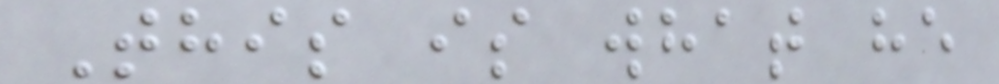This is what he
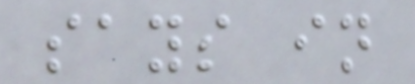says in
